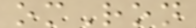omRon
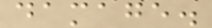damage.
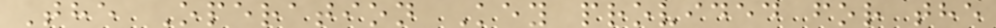The Operation Key provided for the
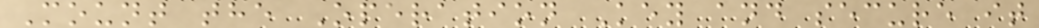Mount the Operation Key and secure it
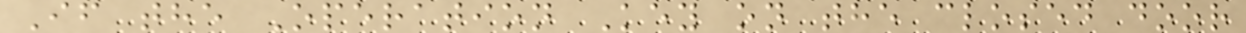If the Operation Key on the closed door
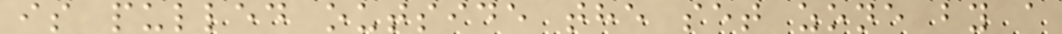is pulled outside the set zone by a
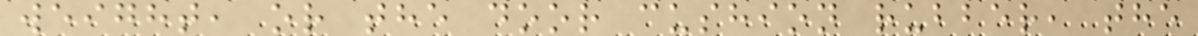weight, or the door cushion rubber, the
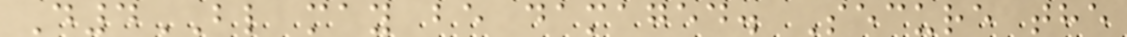D4BL may be damaged. Secure the
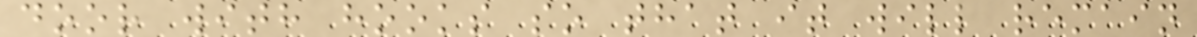door with hooks so that it will remain
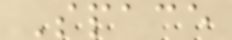Space
